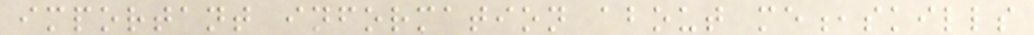important information about me,skills
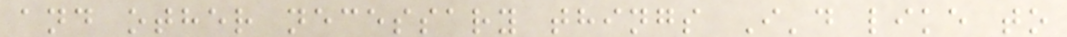and other necessary things I'd like to
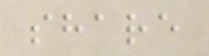share
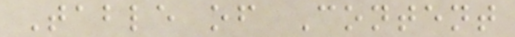Table of Content
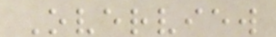Overview
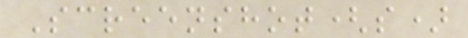Screenshot(s)
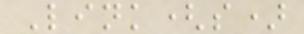Link(s)
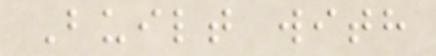Built with
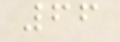66
